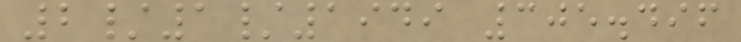2/1/1949 305.496
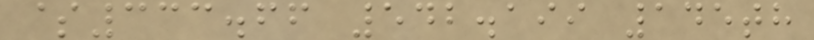$333.66 542.199 145th
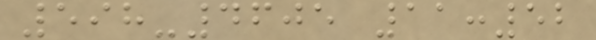598-4605 11:52
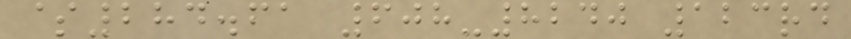$284.61 608-8240 123rd
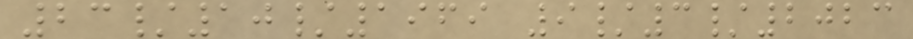23/10/1969 9/3/2023
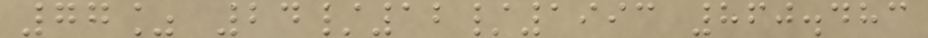77% 24/12/1993 860.483
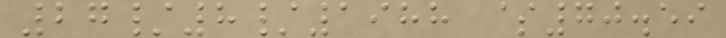27/8/1988 $70.59
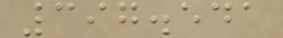397.541
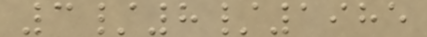3/8/1985
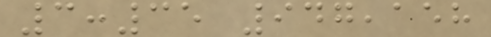3:35 947,158
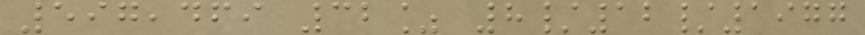597,469 32% 8/12/1977
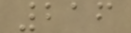216
